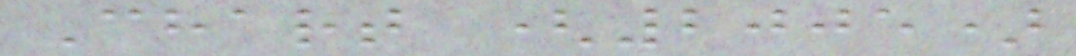Chart (2005)
